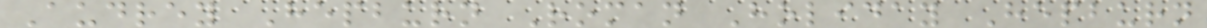Audrey Hepburn Roman Holiday Hepburn
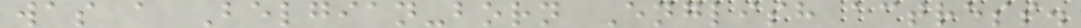was a Belgian-born English actress.
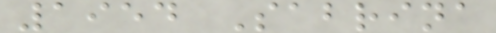1954 Sabrina
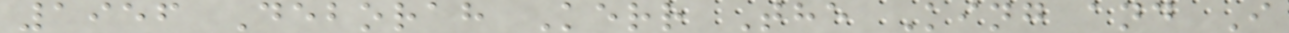1956 Deborah Kerr The King and I
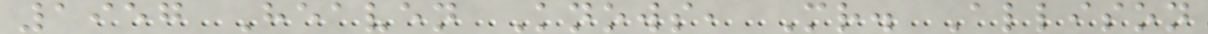1957 Heaven Knows, Mr. Allison
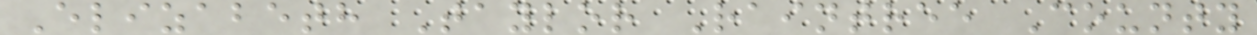Elizabeth Taylor Raintree County
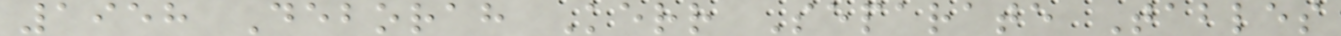1958 Deborah Kerr Separate Tables
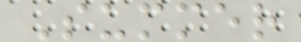Summer
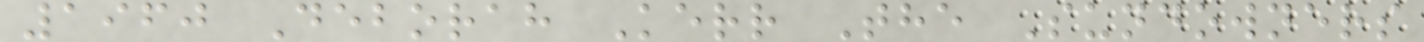1960 Deborah Kerr The Sundowners
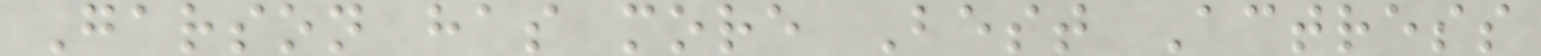Garson has more Best Actress
